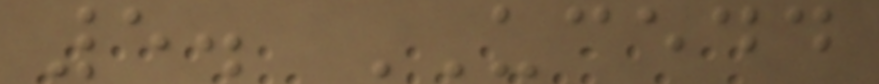5. UCEDD
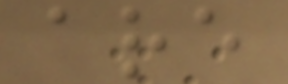are
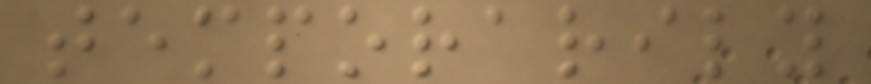temporarily
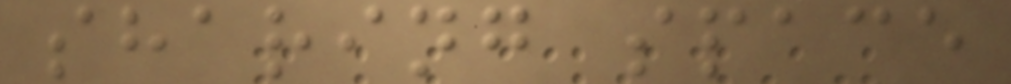sharing space
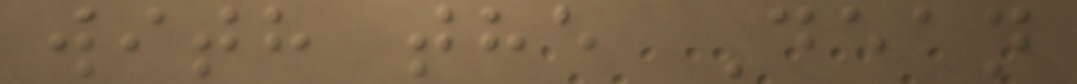with the Dean
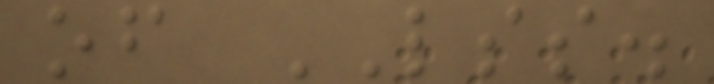of LSS.
